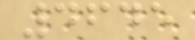4645
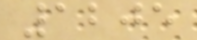1205
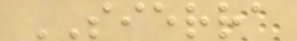SIERRA
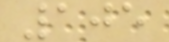105
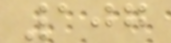107
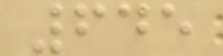645
